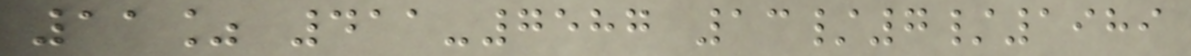11% 411-7587 13/7/1989
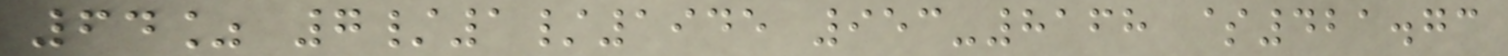64% 7/1/1945 953-8168 $421.73
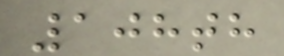108th
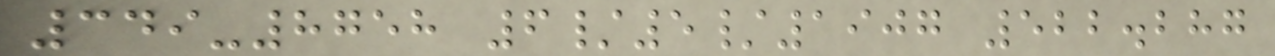349-8758 6/5/1907 522.287
